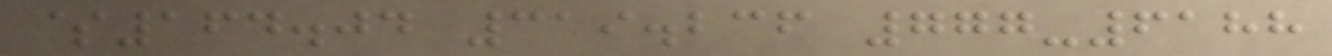$164.04 319.236 777-6188
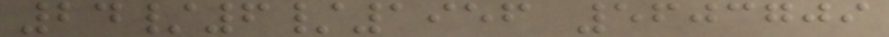24/6/1956 5603709
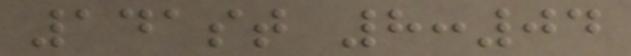141st 8:04
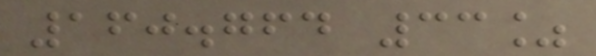160.764 33%
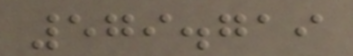579.719
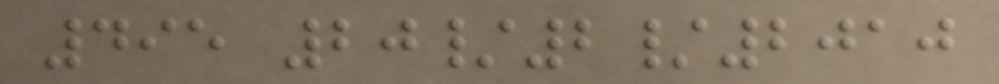495 20/2/2010
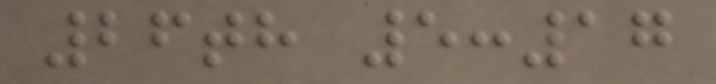26th 5:17
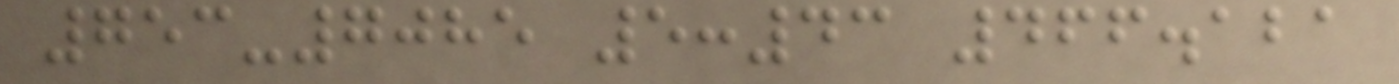753-7085 5:43 466.121
